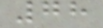78
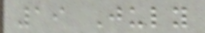19 July
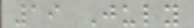19 July
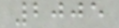2005
